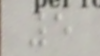5
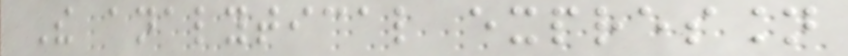The analytical expression
